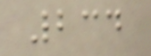234
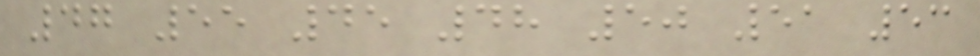47 55 45 48 50 51 53
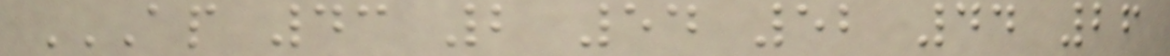AP 43 2 54 52 44 26
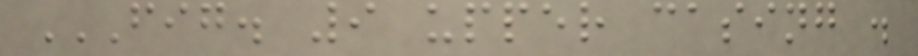FIG. 9 UPPER CASING .
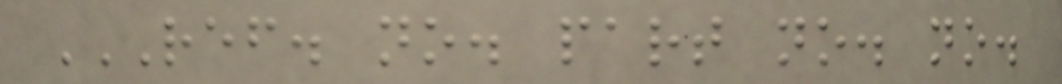REF. NO. PART NO. NO.
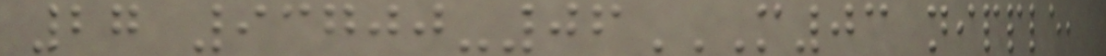27 93700-06M03 NIPPLE,
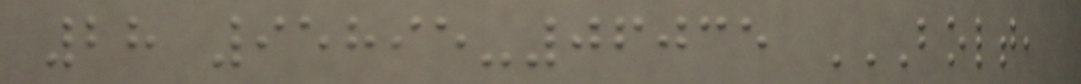28 95895-06035 BOLT,
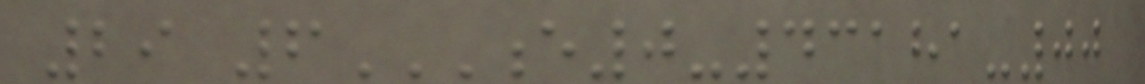29 6E0-43181-00
